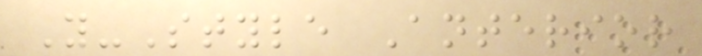Y-Style Anterior
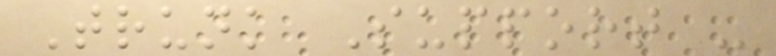Trunk Support -
